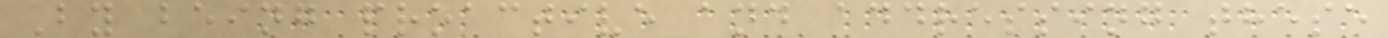By being proactive and addressing these
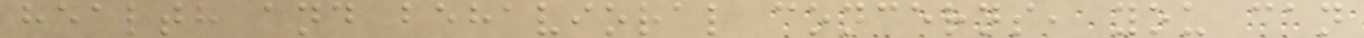health and behavioral concerns, you can
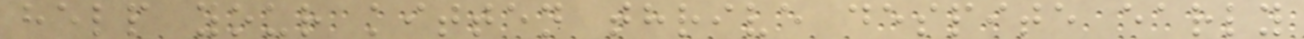help your kitten thrive despite early
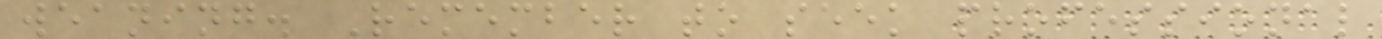weaning. Remember to seek professional
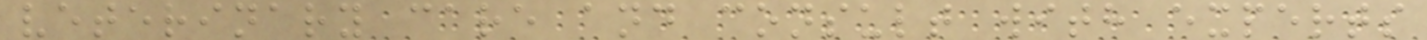veterinary care and consult with experts
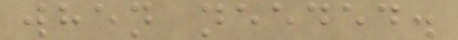when needed.
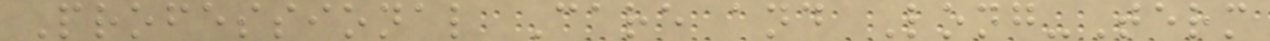Professional Care and Long-Term
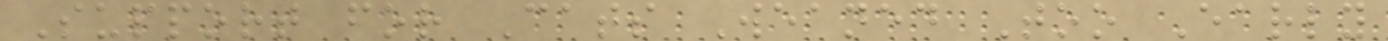Support for Cats Weaned Too Early
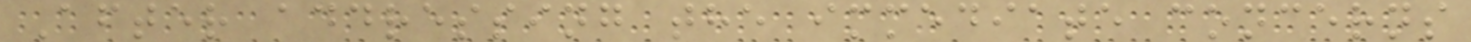After addressing the immediate concerns
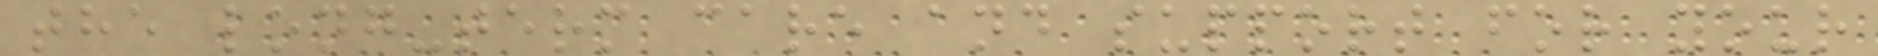the long-term care and support for your
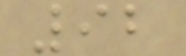92
